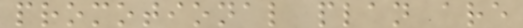promotional plan are
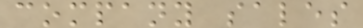company sales
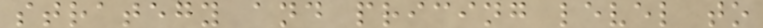strategy and pricing level to
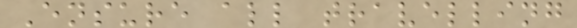Ensure all travelling
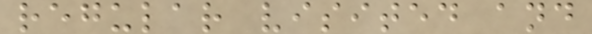regular visited and
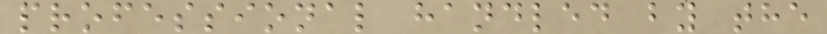professional handled by the
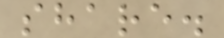share.
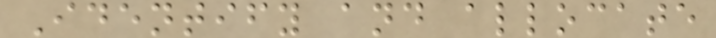Identify and allocate
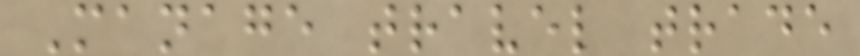Manage travel trade
